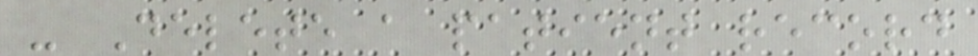- Delete a patient record
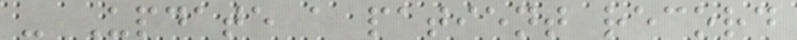- Update a patient record
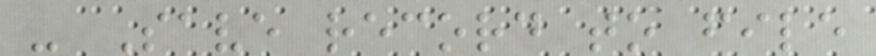- Save record to file
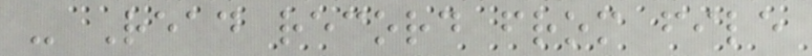- Read record from file
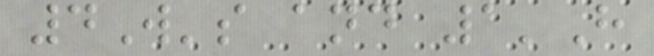4W's and 1'H
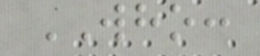WHO:
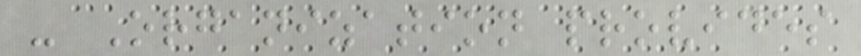- Organization provides
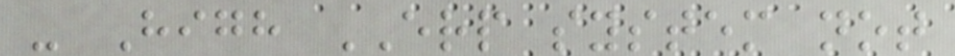- High ERP system not
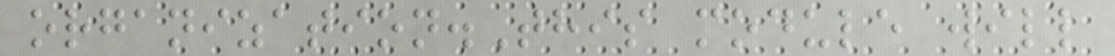organization.This module will
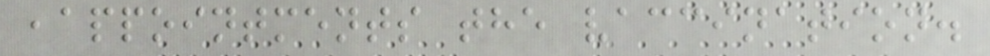,appointments the vaccination.
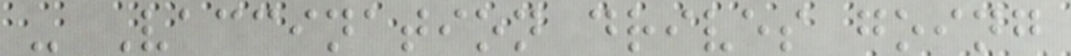- Vaccination drives going
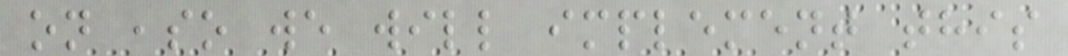on ,so we will implement this
